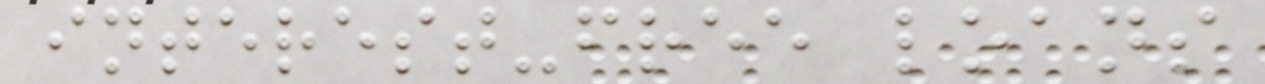interest-free loans
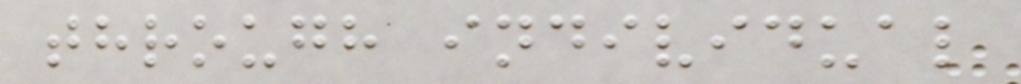through individual
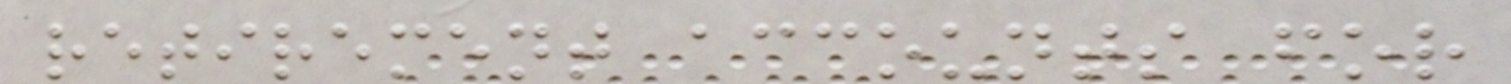retirement accounts for
